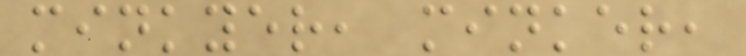minkyer, minker,
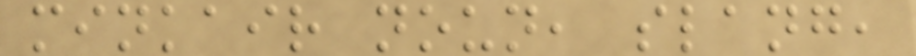minkair noun, slang,
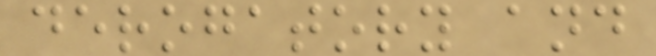derogatory and
